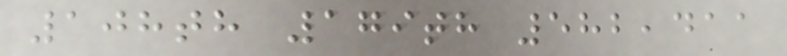108th 179th 582,411
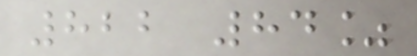822 84%
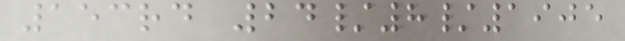153rd 24/8/1905
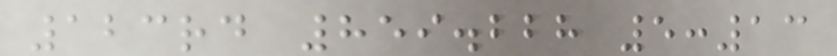123rd 859.228 5:13
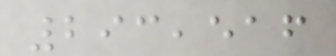293,516
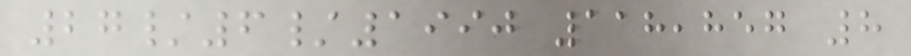27/6/1990 118,857 8
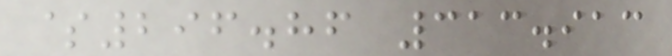$296.86 313.913
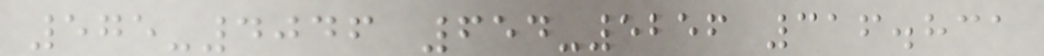575-4046 654-5256 316.831
